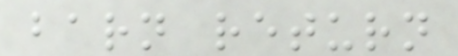barn return
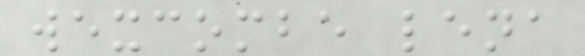wexcombe lena
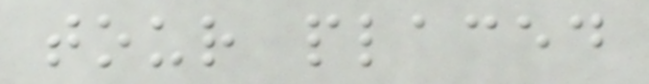tour placed
